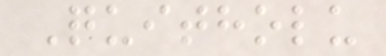Quitholu
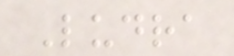Ludra
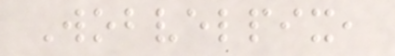Wobvelpix,
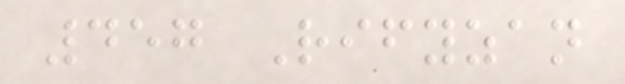457 Rifyzan
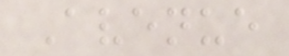Avenue
